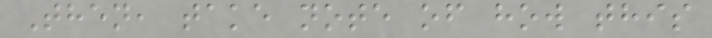Then, take note of how this
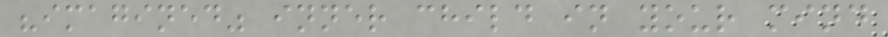"imagined" inner child in your mind
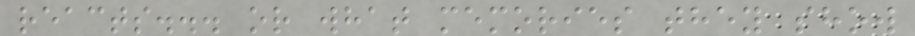reacts... or what memories they show
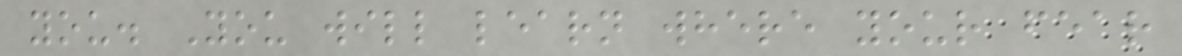you. You will learn where your fear
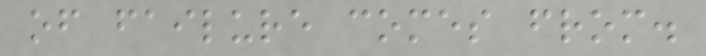of failure comes from.
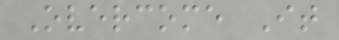Overcome It
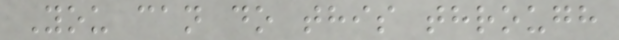You can do this through
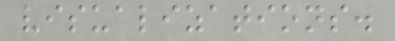visualizations.
